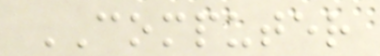COMPUTER
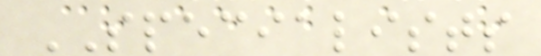SPECIALISTS
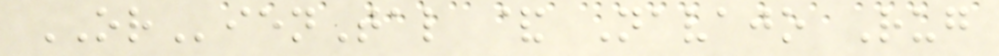ORienTal & Navajo Rug
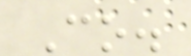Co.
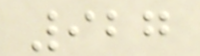927
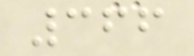366
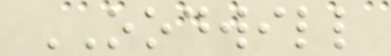OODWILL
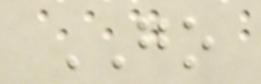GO
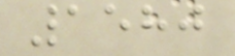1580
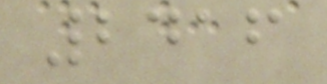2416
